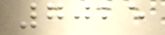7025
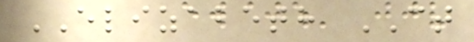ELIZABETH CT
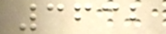3632
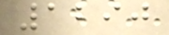1290
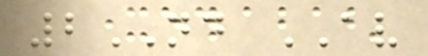2ND AV
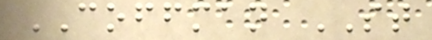COFFMAN ST
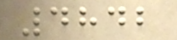4842
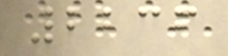2236
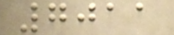7011
